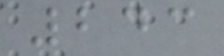243
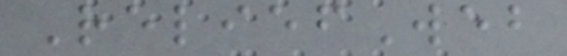ReliefWeb
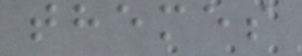themes
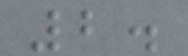2.
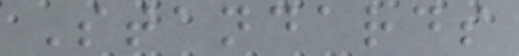Standards
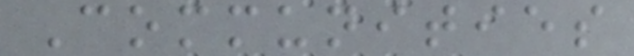Communities
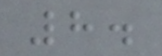8.
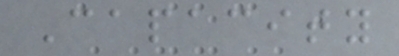Capacity
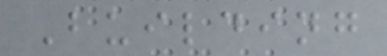Building
